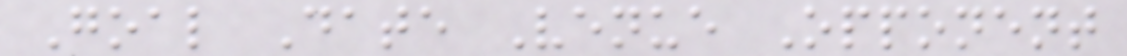Goal Date Venue Opponent
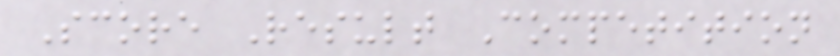Score Result Competition
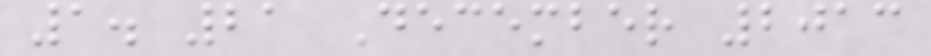1. 21 December 2013
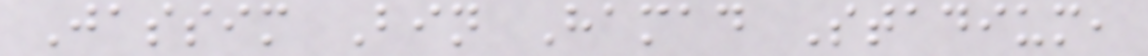Jassim Bin Hamad Stadium,
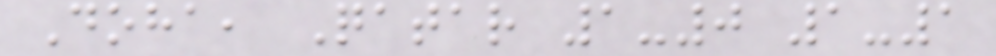Doha, Qatar 1-0 1-1
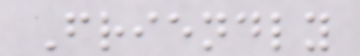Friendly
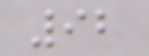92
